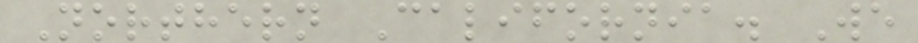Northern California. We
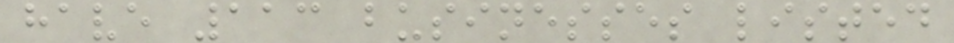have 113 businesses listed
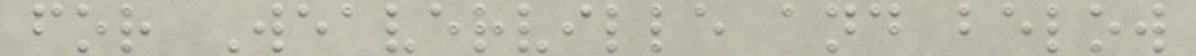for Weaverville and below
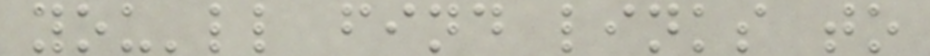you'll find links to
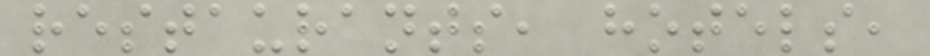restaurants, hotels,
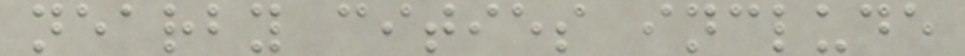nearby cities include
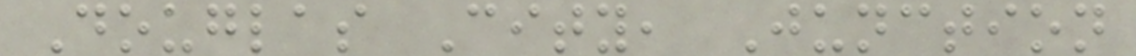Douglas City, Junction
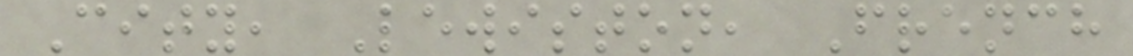City, Lewiston, French
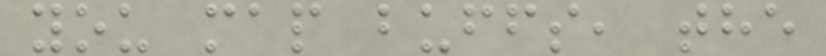you map buffs, the
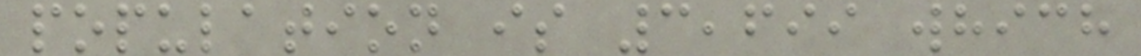population is 3,699 which
